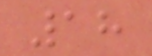18
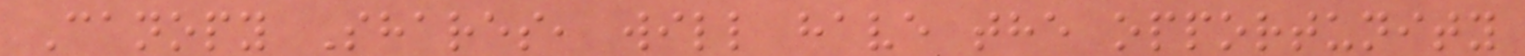Canopy Shares, will have the opportunity
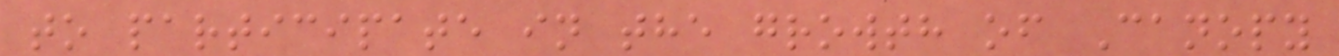to participate in the growth of Canopy
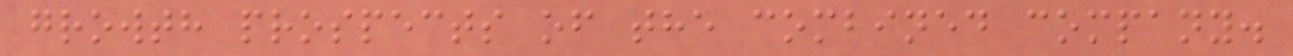growth prospects of the combined company.
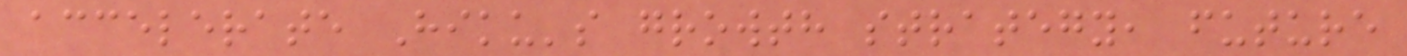accelerate Hiku's growth strategy, future
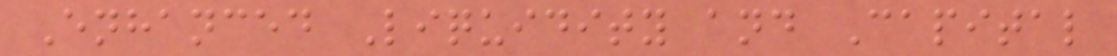Enhanced Liquidity and Capital
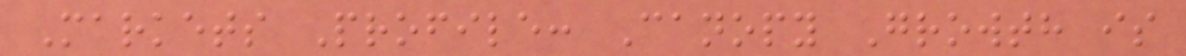Markets Profile: Canopy Growth is
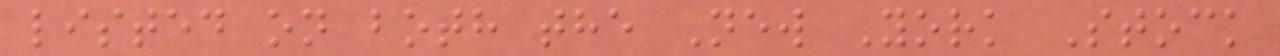listed on both the New York Stock
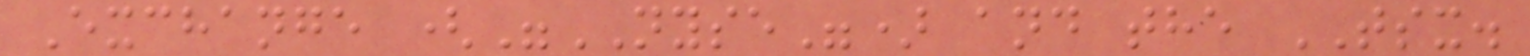Exchange ("NYSE") and the TSX.
